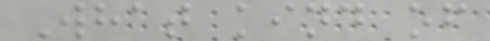What kind of
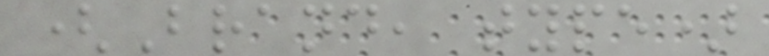(Brand, type)
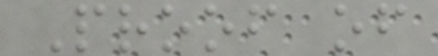Proof of
